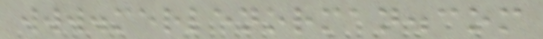www.merlenorman.com
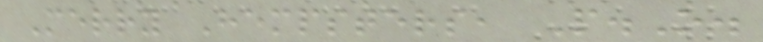Merry Hempsters, P.O.
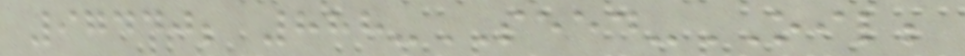97440; 888-SEED-OIL;
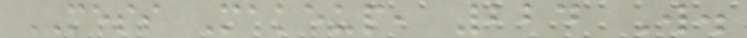MESS Makeup, 224 W.
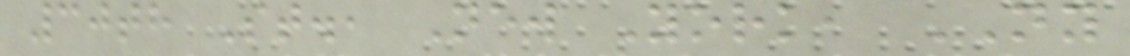30th St., New York, NY
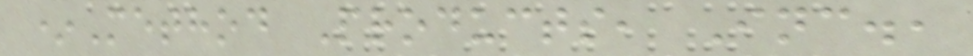*Method Products, Inc.,
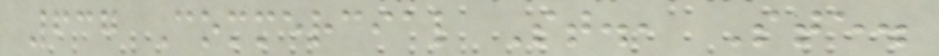637 Commercial St., Ste.
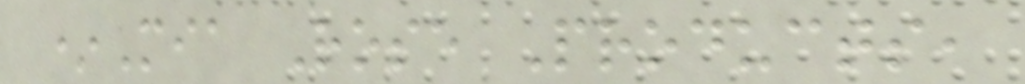*Mia Rose Products,
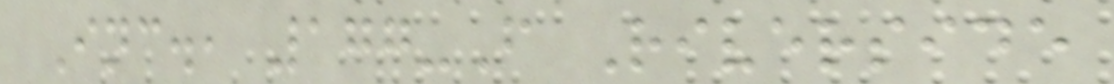Inc., 177-F Riverside
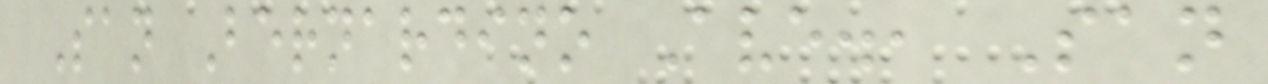San Bernardino Ave., San
